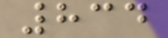834
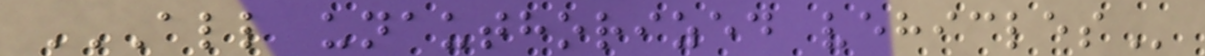ALL UNAUTHORIZED VEHICLES
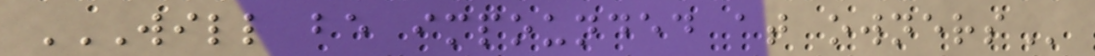WILL BE IMPOUNDED AT OWNERS
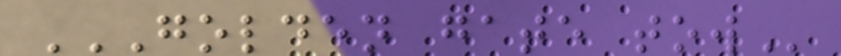GOLDEN GATE TOW
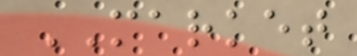MARKET
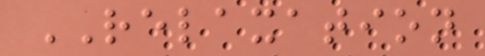RELAXATION
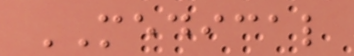MEDICAL
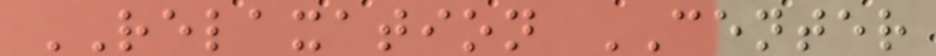RELAXATION CENTER
